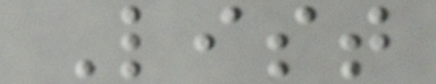List
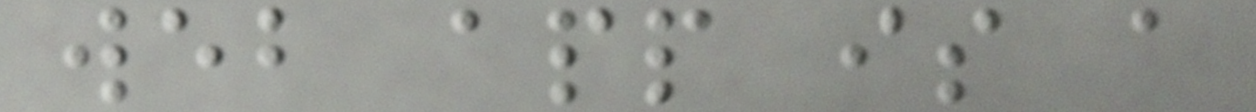web app is a
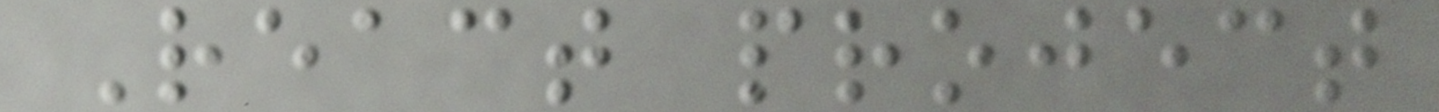React project
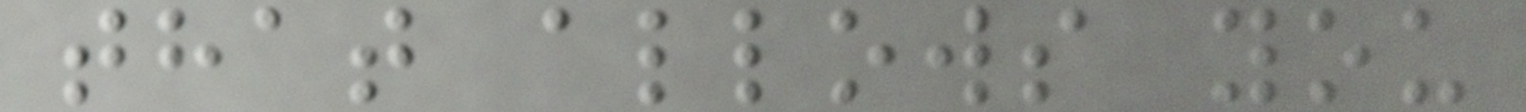that allows you
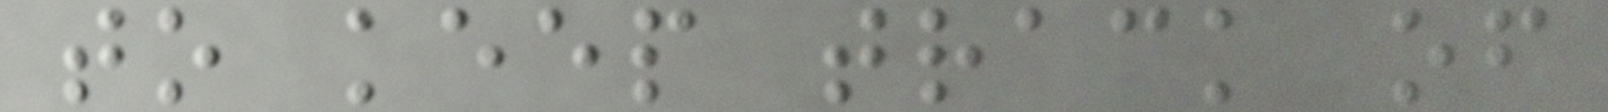to keep track of
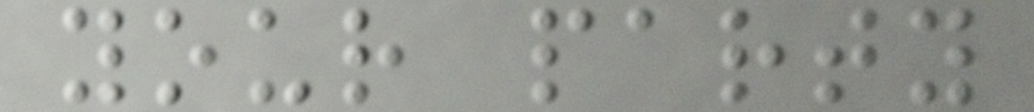your party
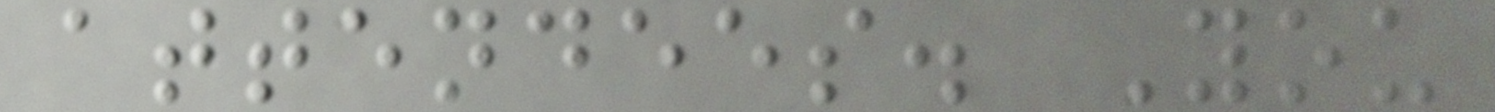attendees. You
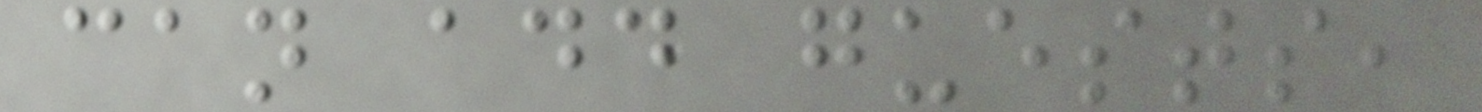can add guests,
